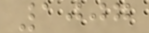1007
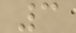3
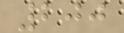200
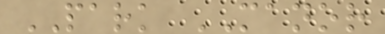PARK MANOR
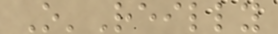O'Reilly
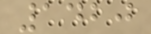1420
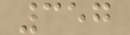357
